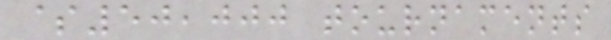$50,000 tournaments
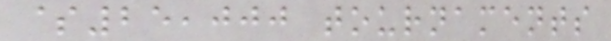$25,000 tournaments
